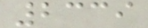2339
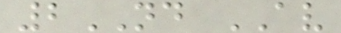2ND AV
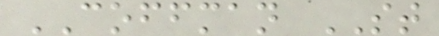COFFMAN ST
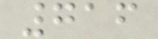716
